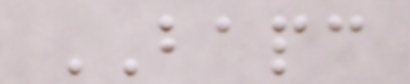BAPC
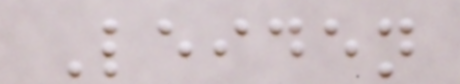Leiden
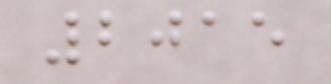2015
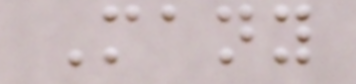Many
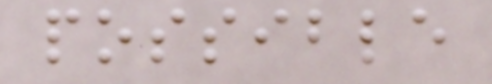possible
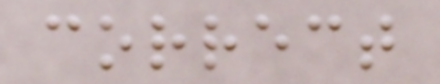correct
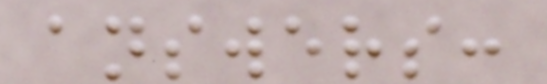answers:
